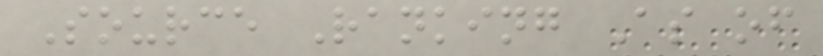Source Ranking As of
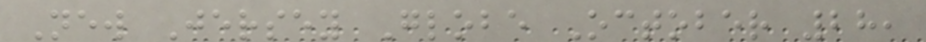New Jersey Globe October 28,
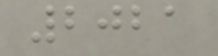2021
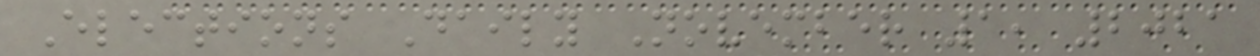Elections Daily November 1, 2021
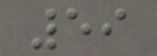59
